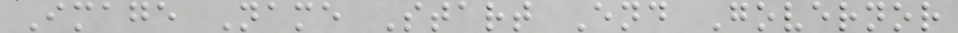Image Name Start End Governor
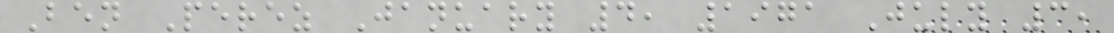Ben Perez January 4, 1971 July 3,
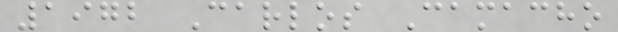1972 Carlos Camacho
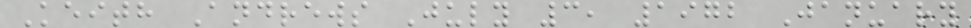Keith Andrews July 3, 1972 January
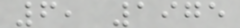6, 1975
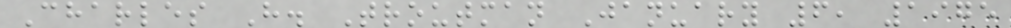Charles H. Troutman January 6, 1975
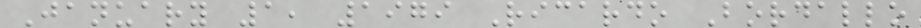January 1, 1979 Ricardo Bordallo
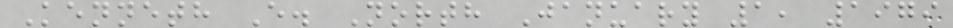Kenneth E. North January 1, 1979
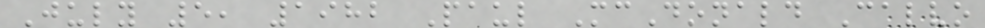July 5, 1982 Paul McDonald Calvo
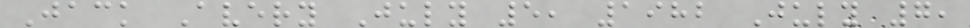Jack Avery July 5, 1982 July 7,
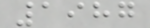1987
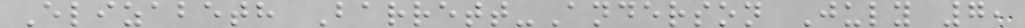Elizabeth Barrett-Anderson July 7,
